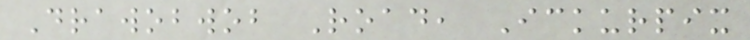Drawobwob Road, Ickurpix
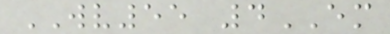WV55 4EM
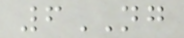6NG
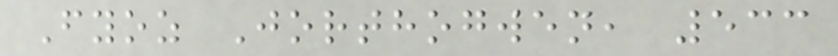Fyoz Jorthogwen, 533
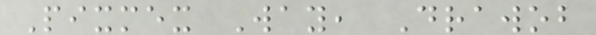Pixmex Way, Drawob
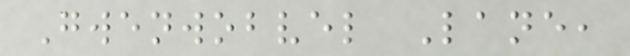Gwenwobvel Lane,
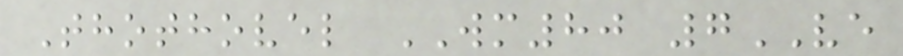Thothovel WM80 7VE
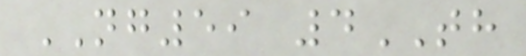NG59 4TH
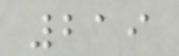219
